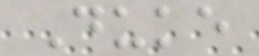Duke
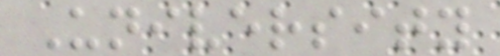University
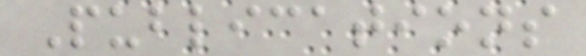Publications
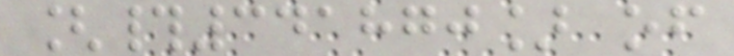[#341870] of
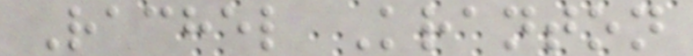Rachel Kranton
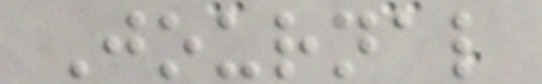Journal
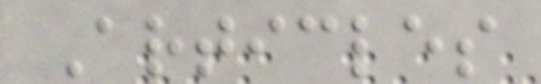Articles
